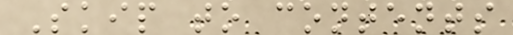Skip to contents
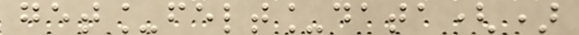get_felt_data()
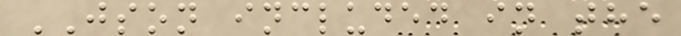JSON included in the
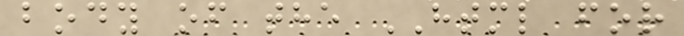body of the HTML for
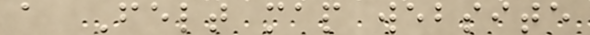a Felt map website
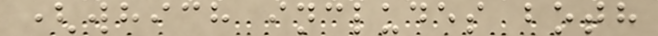(which includes both
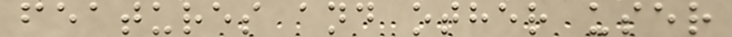features and other user
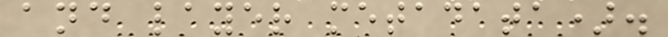and layer metadata).
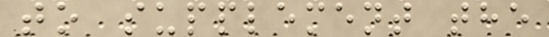to supplement the
